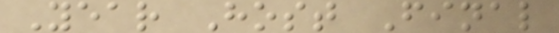Year Host Final
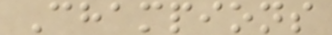Champions
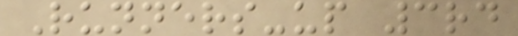Runners-up 3rd
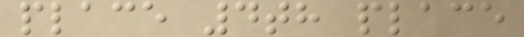place 4th place
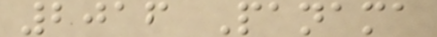2016 Panama
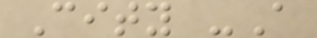City -A
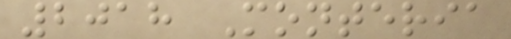2018 Monteria
